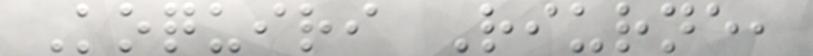Koquiri Riurne,
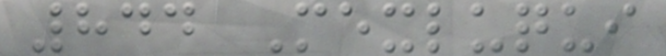844 Mexluqui
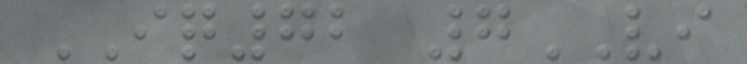IQ72 7VI
